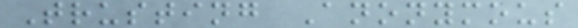Trusting Anonymous
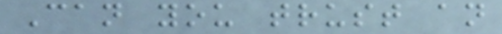Can you trust an
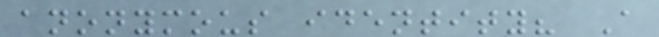anonymous identity? A
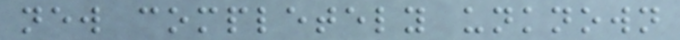new completely unknown
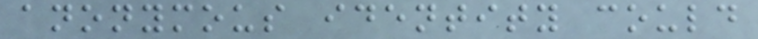anonymous identity could
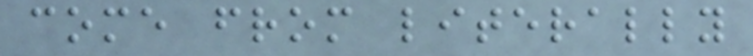come from literally
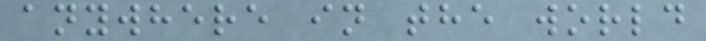anywhere in the world
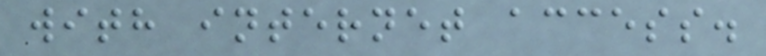with internet access.
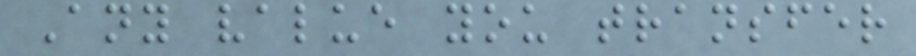Any value you transfer
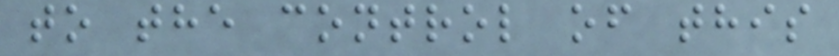to the control of this
